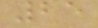25
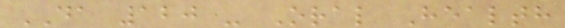DA 120 - Oral Health
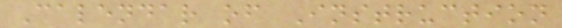Calendar of Instruction
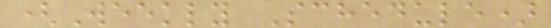(Weekly Schedule)
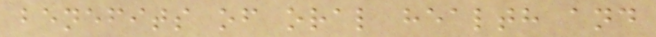benefits of oral health and
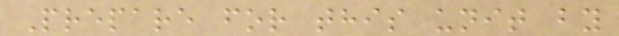Prepare for this unit by
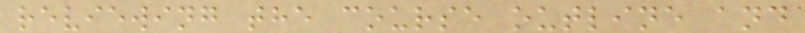reviewing the course outline and
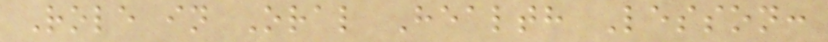Role in Oral Health Lesson:
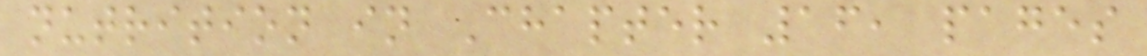nutrition in Chapter 16, pages
